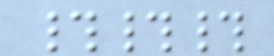###
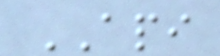API
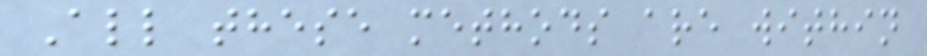All these methods are within
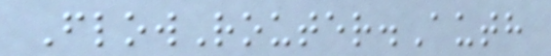FlowRouter.Auth
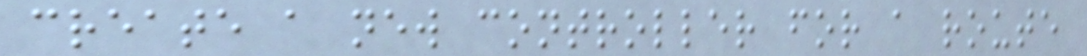create a new controller for a route
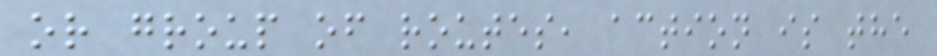or group of routes, action is the
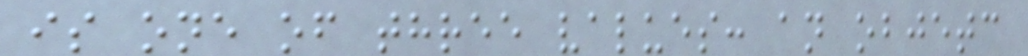is one of three values: an objetc
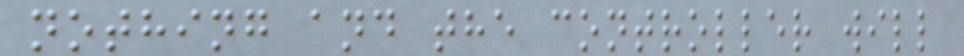nothing and the controller will
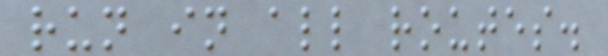run in all routes.
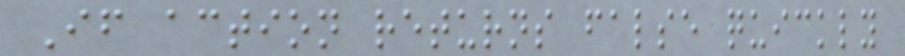If action returns false quickly
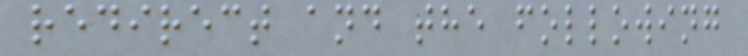redirect and the following
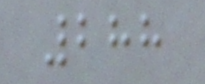288
